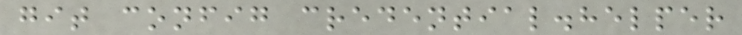git config credential.helper
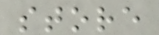store
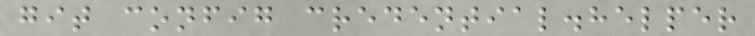git config credential.helper
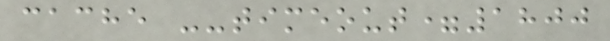cache --timeout=1800
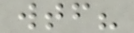wtf?
